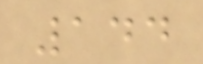144
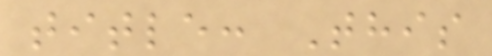title: This
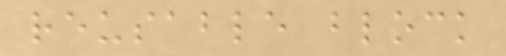reusable block
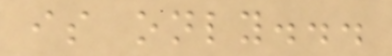is only...
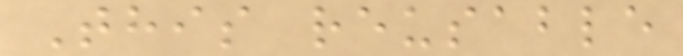This reusable
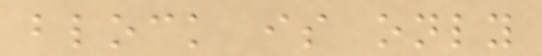block is only
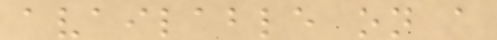available on a
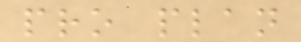pro plan
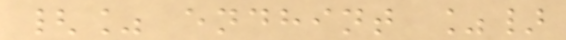{% endhint %}
